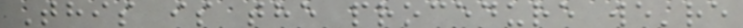This is the procedure we're
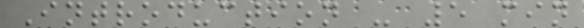Introduction - 5 min
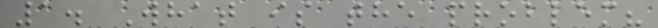1. What is the problem?
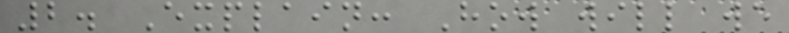2. Explain: How will we
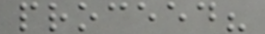proceed?
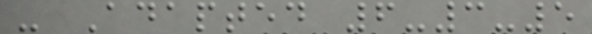- Adapted 6-3-5
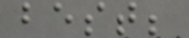best;
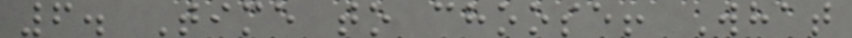6. Time to choose! What
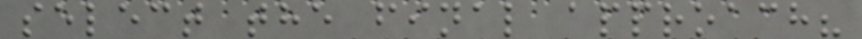select the final approach?
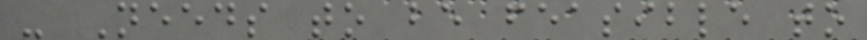- Needs to be feasible to
